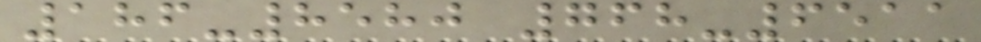186-8580 768-6511
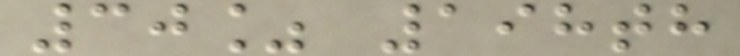30% 198th
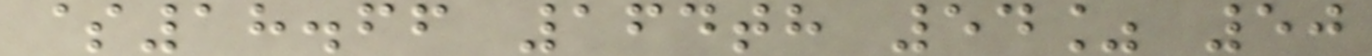$18.66 164th 54% 50
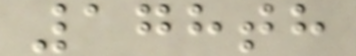178th
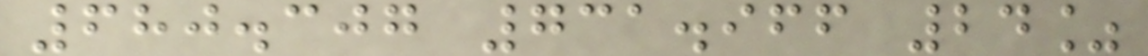680.307 731.966 24%
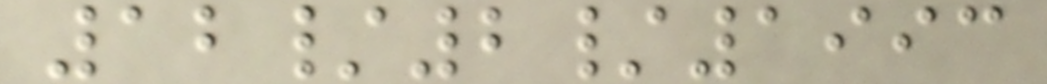12/2/1993
